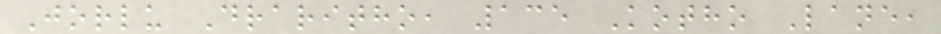Jorlu Draritho, 135 Kotho Lane,
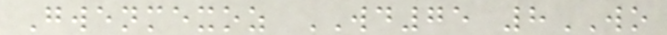Gwenmexoz WD75 8WO
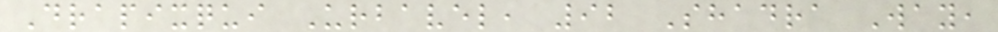Drapixqui Urbavel, 92 Shadra Way,
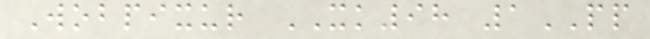Wobpixur XK98 1PP
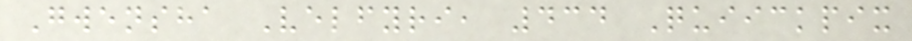Gwensha Velfyri, 434 Quiickpix
